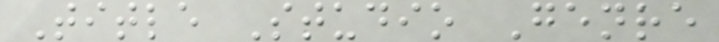Title Studio Genre
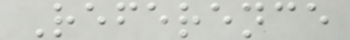Reference
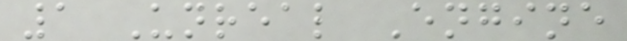1 Unreal Engine
